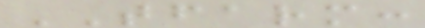TFARM:
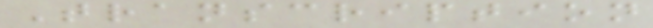Transcription
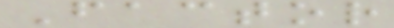Factor
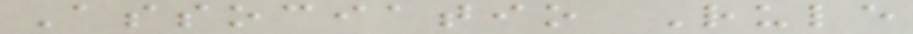Associatio Rule
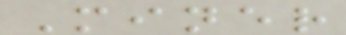Miner
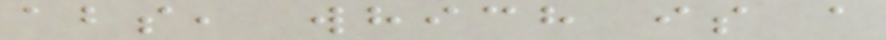abs, which is a
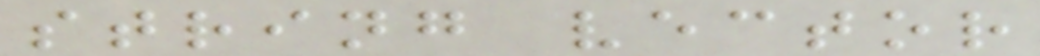string vector
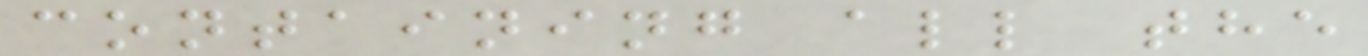containing all the
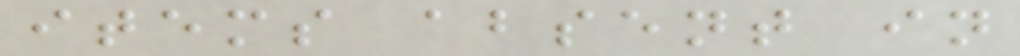items absent in
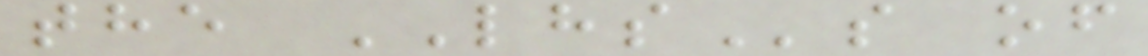the LHSs of
